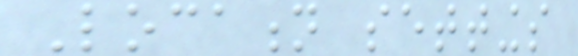Location settings
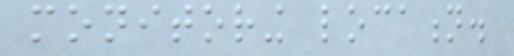monitoring location.
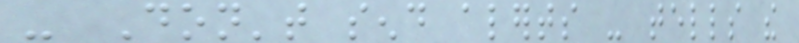- Don't send alerts - tells the
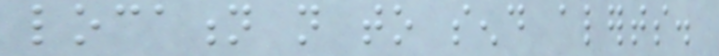location not to send alerts.
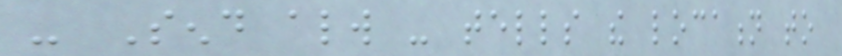- Send always - tells the location to
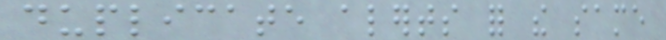duplicate alerts for the same
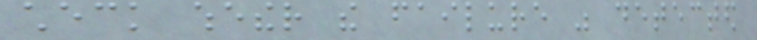check whether the failure was detected
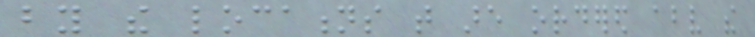by the locations that are ordered above the
